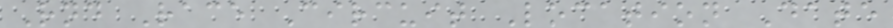Rnd Race Circuit Location Date
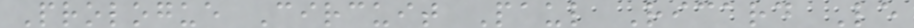Prologue Circuit Paul Ricard Le
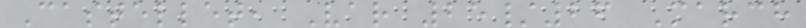Castellet, Var 25/26 March
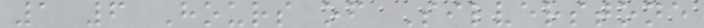1 6 Hours of Silverstone
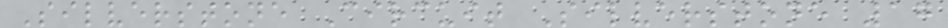Silverstone Circuit Silverstone 17
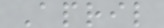April
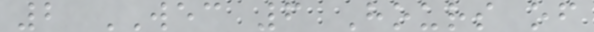2 WEC 6 Hours of
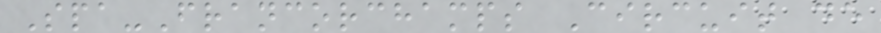Spa-Francorchamps Circuit de
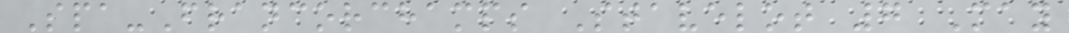Spa-Francorchamps Stavelot 7 May
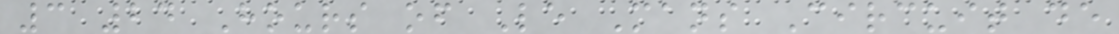3 24 Hours of Le Mans Circuit de
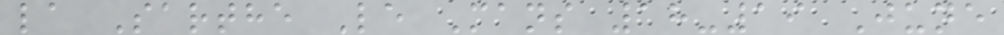la Sarthe Le Mans 18-19 June
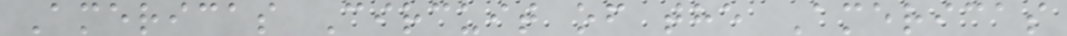Americas Circuit of the Americas
